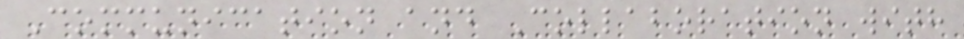Communication and Collaboration with
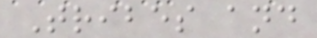Tribes and
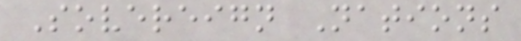Sovereign Nations
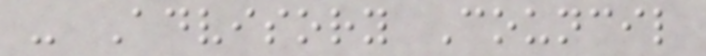- Advisory Council
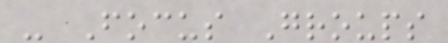- Focus Groups
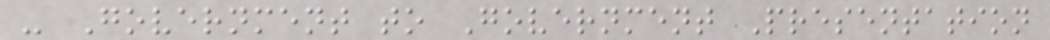- Government to Government Presentation
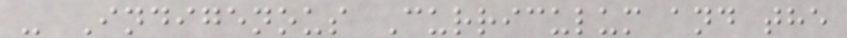- Indigenous Curriculum and the
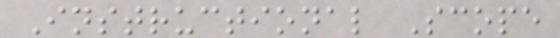Instructional Scope
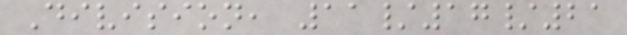Division, 11/17/21
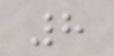8
